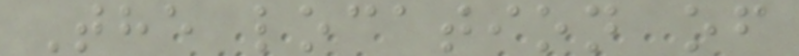The location of
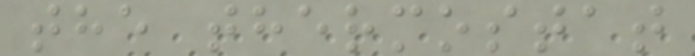the thermostat
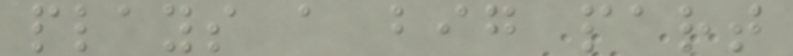plays a big part
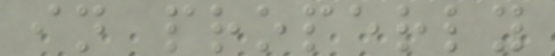in properly
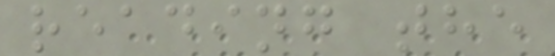reading the
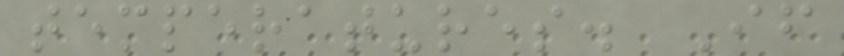temperatures. If
